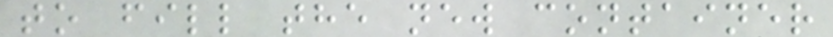to fill the new container
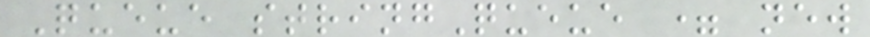Queue stringQueue = new
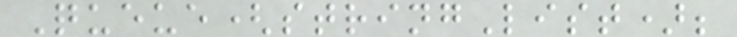Queue(stringList);
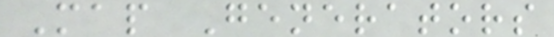Map Generators
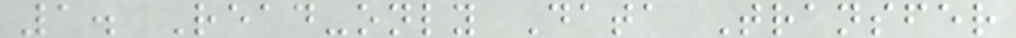1. Read-only Data Transfer
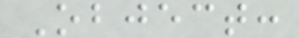Object:
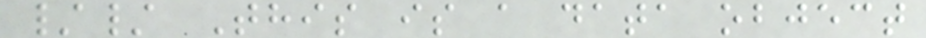// This is a data object
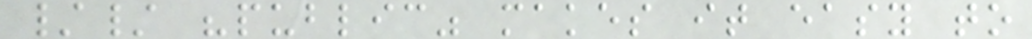// "public" makes it easy to
